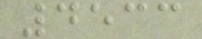4533
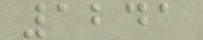1241
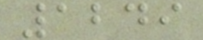1249
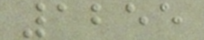1255
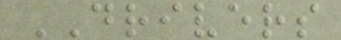DRIVERS
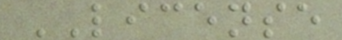LICENSE
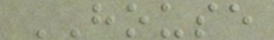HOUSE
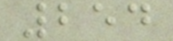254
